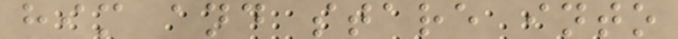him and stare into
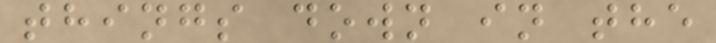things down in the
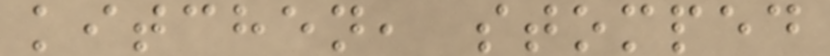kitchen, stomped
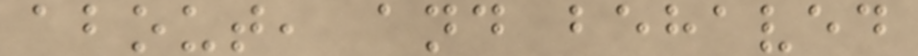about, and behaved
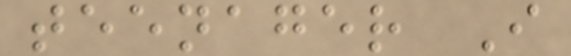teenager I
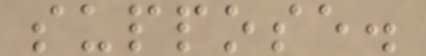suppose.
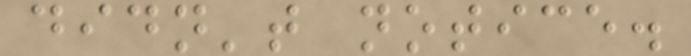didn't notice.
